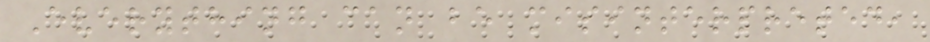Everything can be misinterpreted,
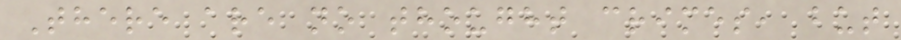There are no thought crimes, but
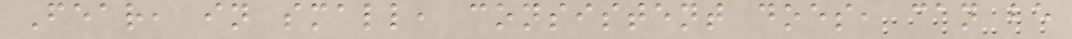Fear, in small, consistent does, can be
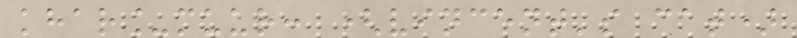khar_muur: (vincent's cat)
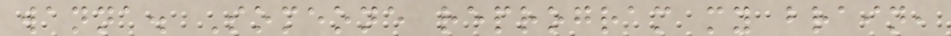wanna. Someone reprogram my brain,
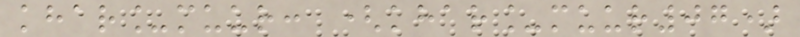khar_muur: (khar_muur07)
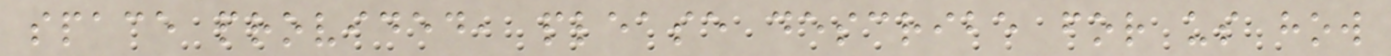space provided, please describe for us how
